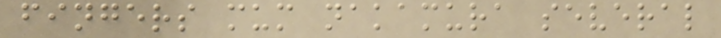fingers mum nakamura several
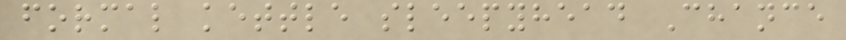formal kettle sleepyhead Chance
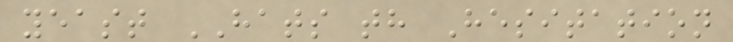yeast HATS th Hesitation
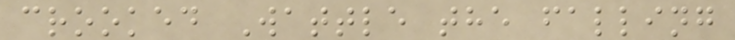crooked Wattle the falling
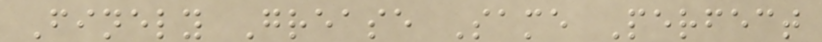Finely Grease Same Perfect
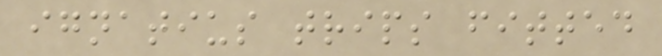ignatius trips fitted
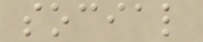social
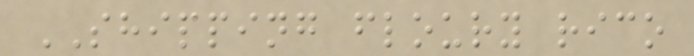SHIPPING floury rico
